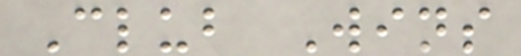Club Wins
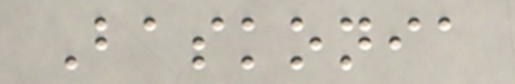Baskonia
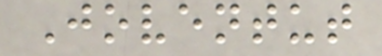Joventut
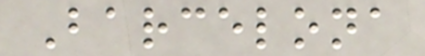Barcelona
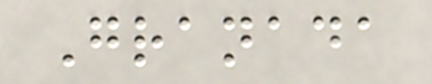Granada
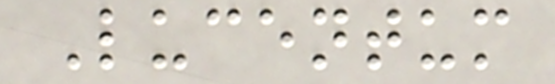Lucentum
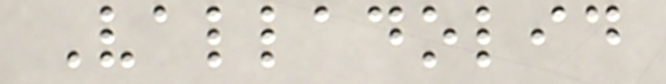Valladolid
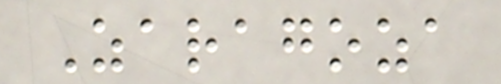Zaragoza
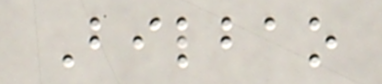Bilbao
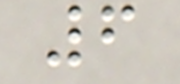6
